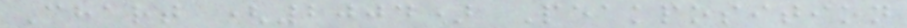Chart (2004) Peakposition
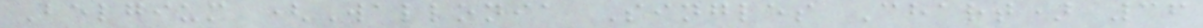Belgium (Wallonia Singles Chart) 36
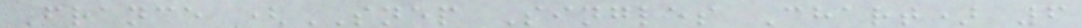France (SNEP Singles Chart) 6
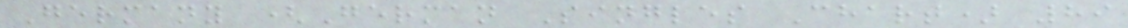Germany (German Singles Chart) 89
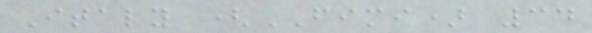Italy (FIMI) 34
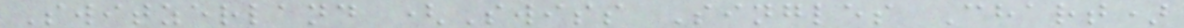Switzerland (Swiss Singles Chart)
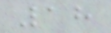18
